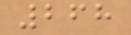268
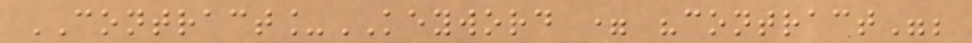CONTRACT_KEYWORD = "contract";
